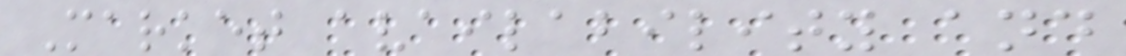Market availability and
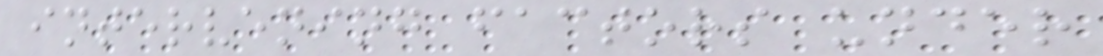intervening factors under
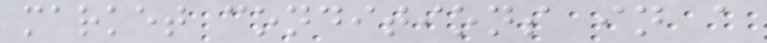market conditions in a
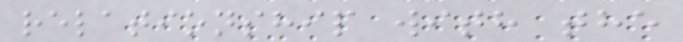relationship with the
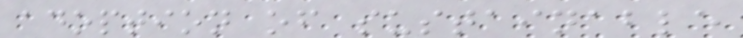adoption of sustainable
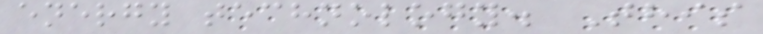energy technology. This
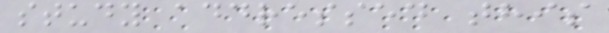study addressed this
